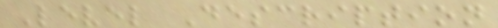Level Description
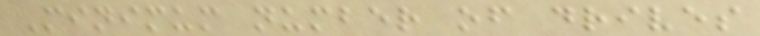Minimum number of drives
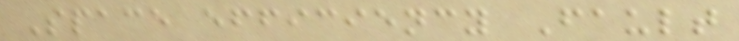Space efficiency Fault
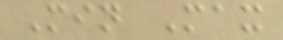Min Max
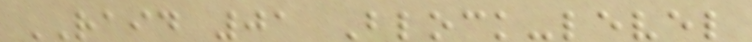RAID 01 Block-level
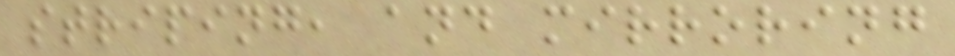striping, and mirroring
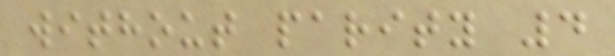without parity 4
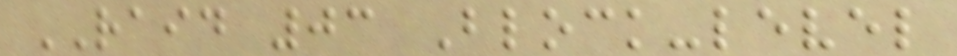RAID 03 Block-level
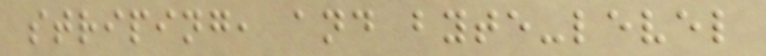striping, and byte-level
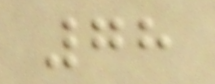78
